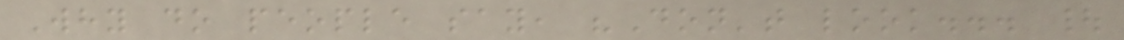Why do people say, "Don't look... |
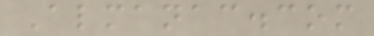Almanac.com
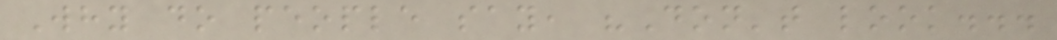Why do people say, "Don't look...
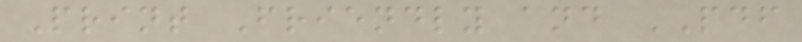Print Friendly and PDF
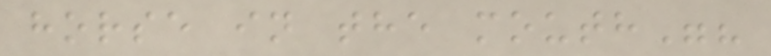horse in the mouth"?
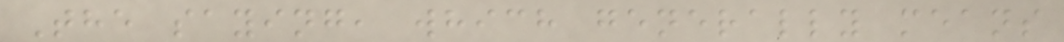The saying, which generally means
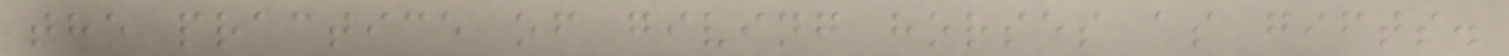the practice of giving horses as gifts.
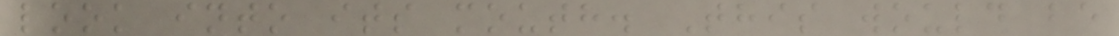look into its mouth. This would be
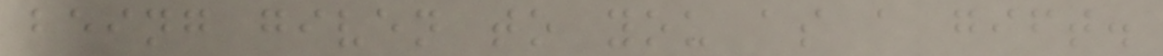being given to you as a gift.
